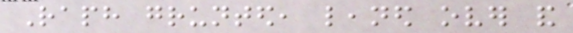Raph grunted, leaned over and
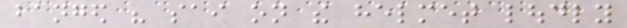banged his sai on the helmet loudly
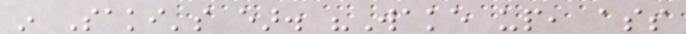in Saki's ear. "Wake up, ass
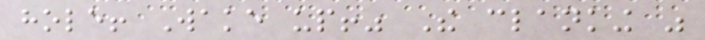hole! Wake up!" The clanking was
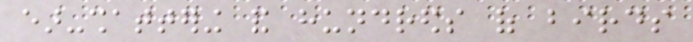ear-shattering and hundreds of birds
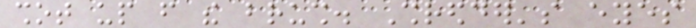shot up from the brush. Shredder's eyes
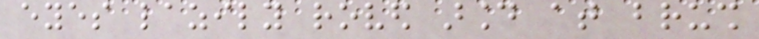eyes lazily roved around at brush
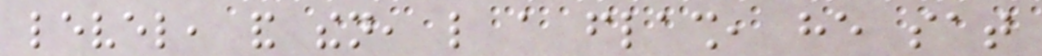level, and then, like a flash, he sat
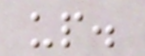up.
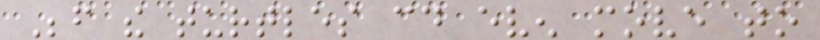Before the turtles could even move to
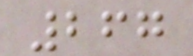267
